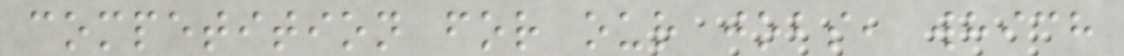competition for our jobs, which
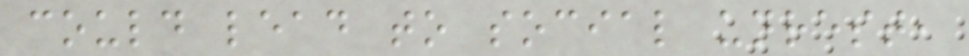could lead to social unrest,
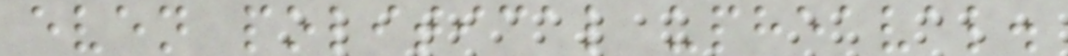even political upheaval.
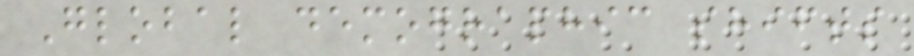Global demographic shifts
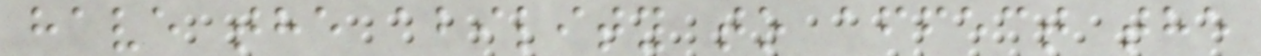have the ability to affect the
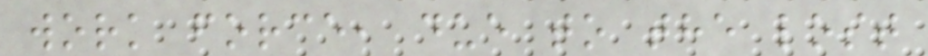work force, due to the lost
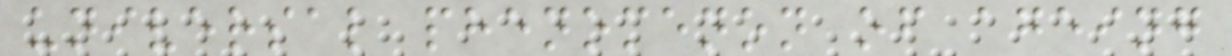universal phenomenon of ageing
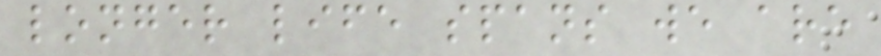longer life spans we are
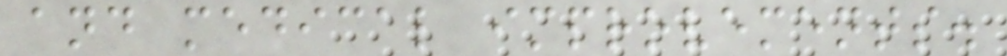and medical improvements.
